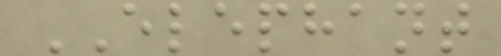ELEPHANT
